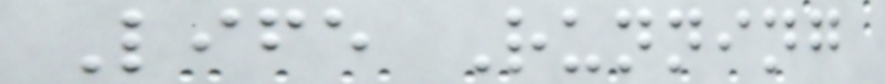Life Running
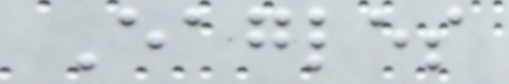Eagles
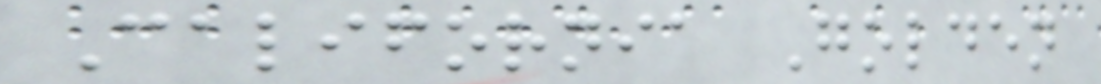California Golden
